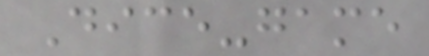Dice-game
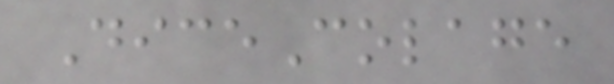DiceColage
